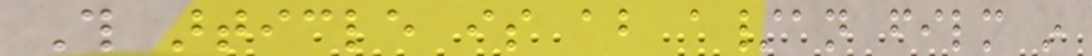This article is about a/an film in
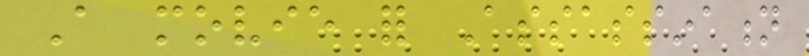A movie for Assassination
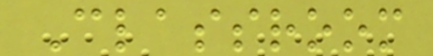Classroom
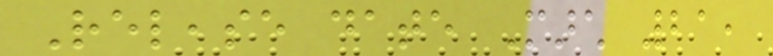Release date March 21,
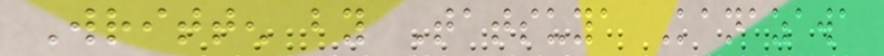Written by Tatsuya Kanazawa
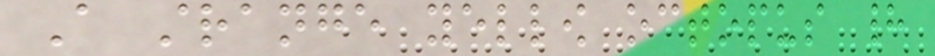A strange yellow octopus had
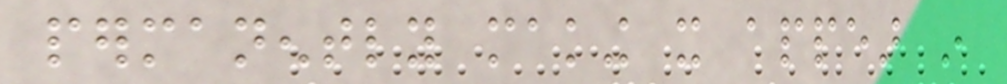permanently making it appear in
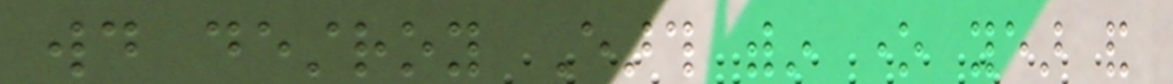would destroy Earth within one year and
